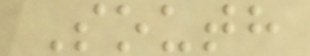South
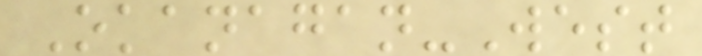Okanagan-West
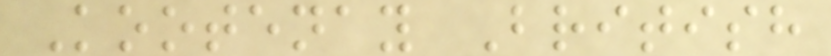Kootenay British
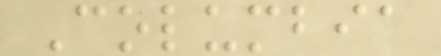Columbia
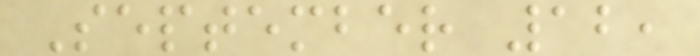September 12,
